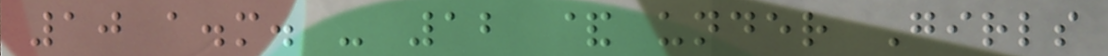10 a.m. - 12 & under Girls
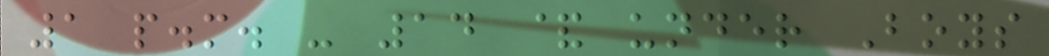1 p.m. - 14 & under Boys
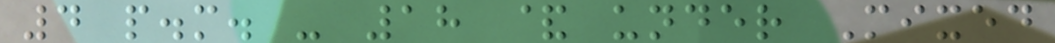4 p.m. - 18 & under Mixed
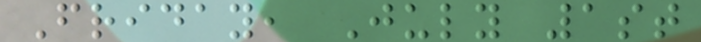Friday, July 1st
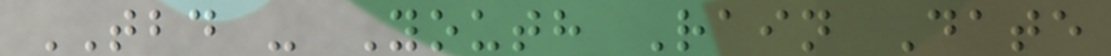TBD - Youth Rain Date
